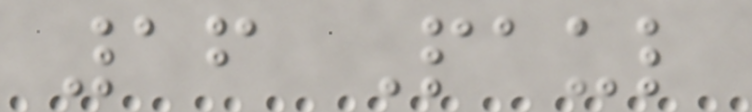16 Paul
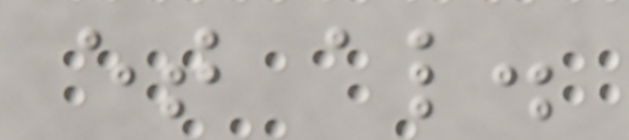et al.
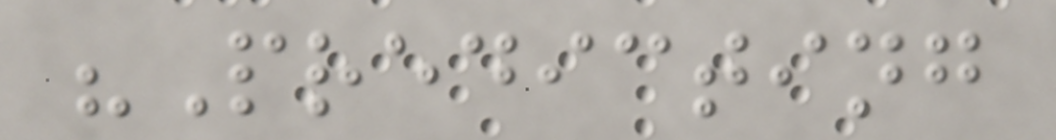"Predicting
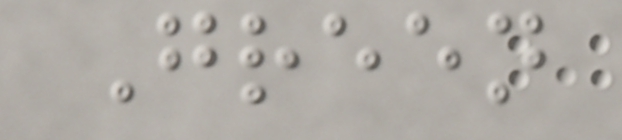Green
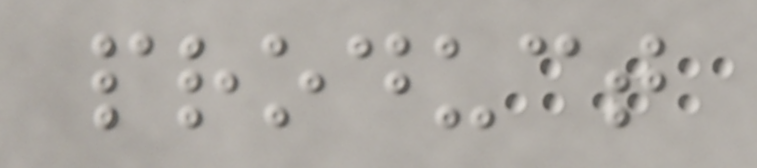product
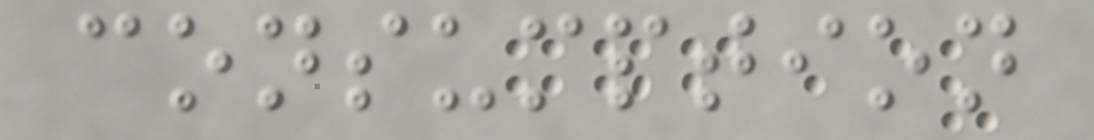consumption
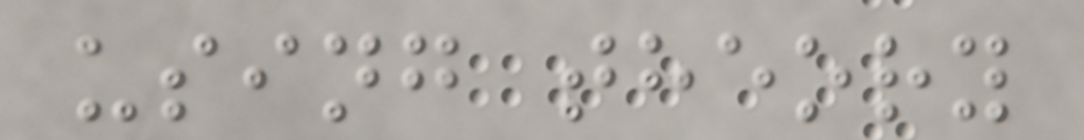using theory
